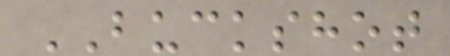BUCKSHOT
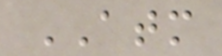ATM
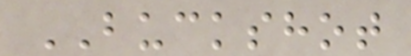BUCKSHOT
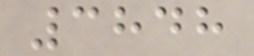3848
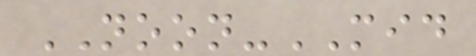NOON-MID
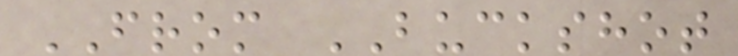FROM BUCKSHOT
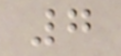7
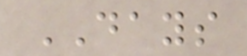DAYS
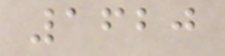1620
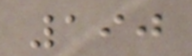190
